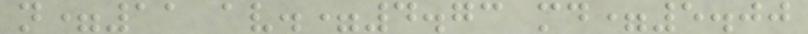n=11 av.=4.73 md=5.00
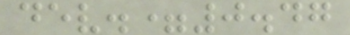dev.=0.47
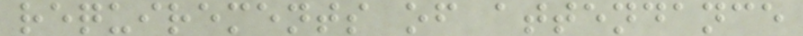requirements of attendance
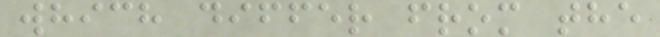which differ from the
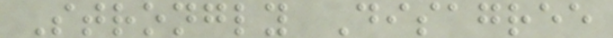Strongly Disagree
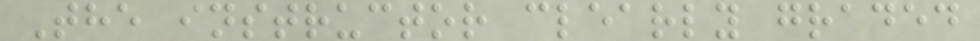The instructor clearly graded
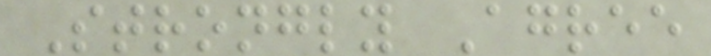Strongly Agree
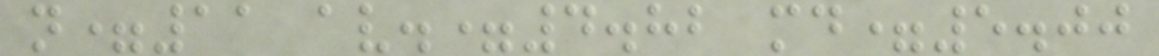n=11 av.=4.82 md=5.00
